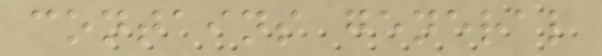contains general
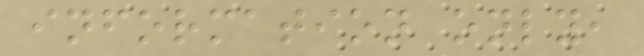information only,
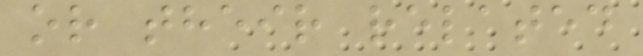or their related
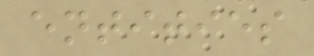entities
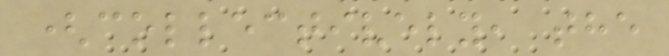(collectively, the
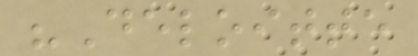"Deloitte
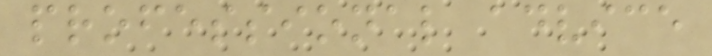professional advice
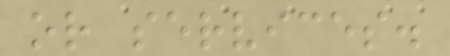or services.
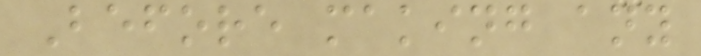Before making any
